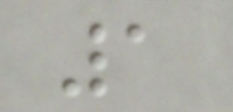1
